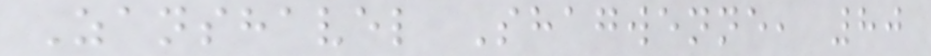Zanshavel Shagwenne, 80
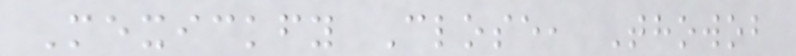Mexickfy Close, Thowob
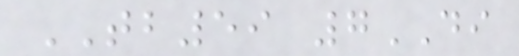TB59 7DI
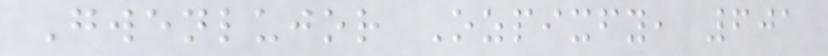Gwenlujor Ozpixfy, 601
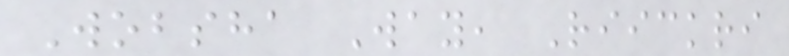Wobsha Way, Riickri
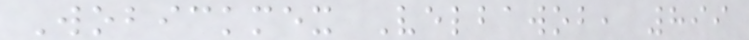Wobickmex Velbawob, 899
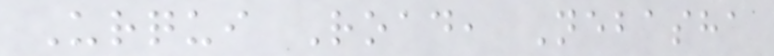Urqui Road, Nebasha
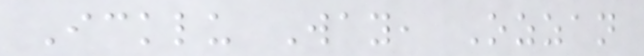Icklu Way, Ozzan
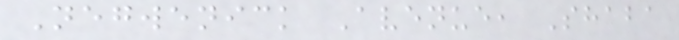Negwenick Avenue, Shaba
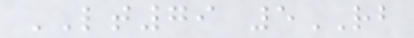LT79 5RB
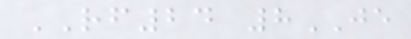RF24 8JE
